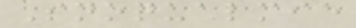Snoqualmie
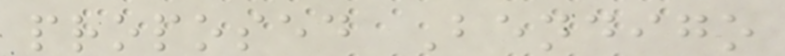proposed Bendigo
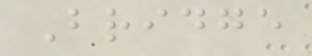Bridge
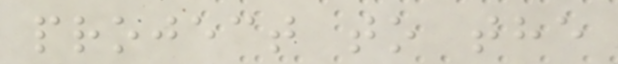project to the
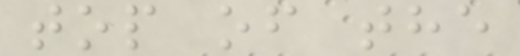top of the
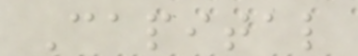Capital
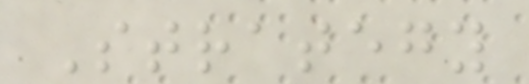Strategy
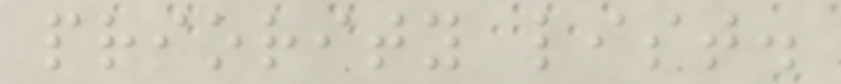priority list.
